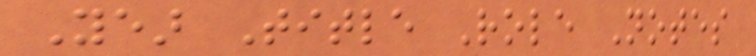Year Title Role Notes
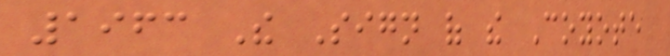1963 The Sign of the Coyote
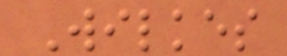Wilkes
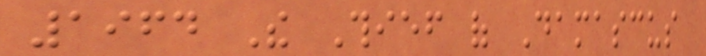1964 The Thief of Damascus
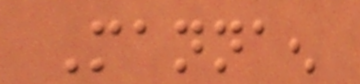Mannaen
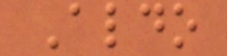Aldo
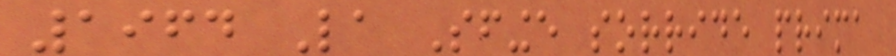1964 La Sfinge sorride prima
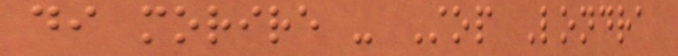di morire - Stop Londra
